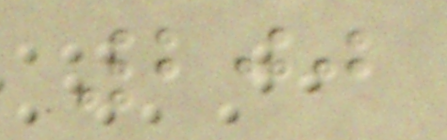200
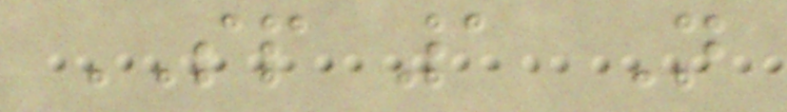SP 1 N
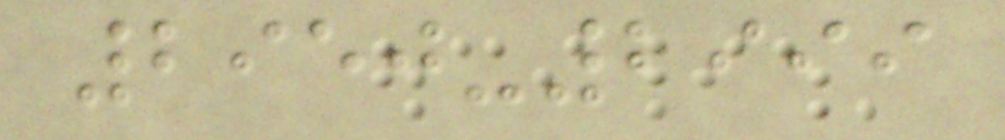2950-2999
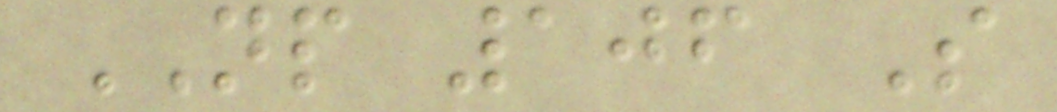NP 106 S
